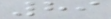89
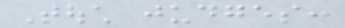Touch judges:
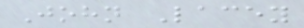John Lacey
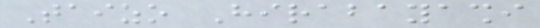Taizo Hirabayashi
